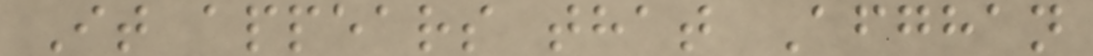It appears that Afghan
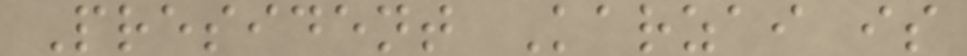President Karzai is
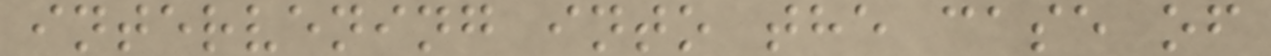intervening into the case of
